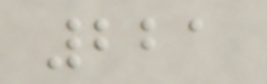221
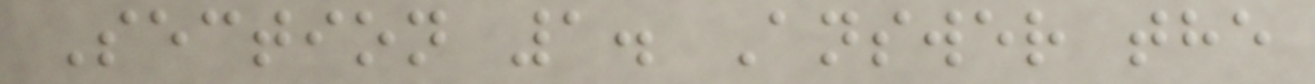Section 1. Answer the
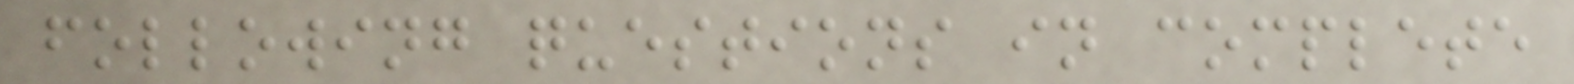following questions in complete
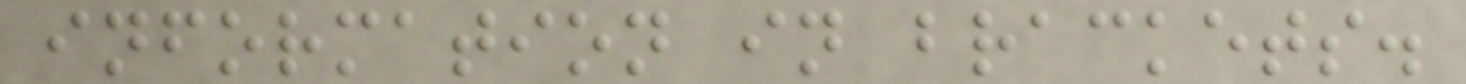information in brackets.
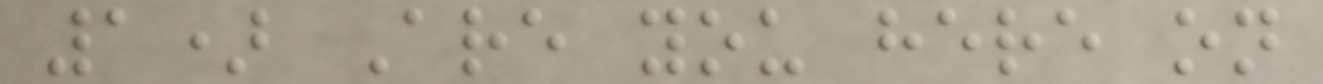1) Are you here on
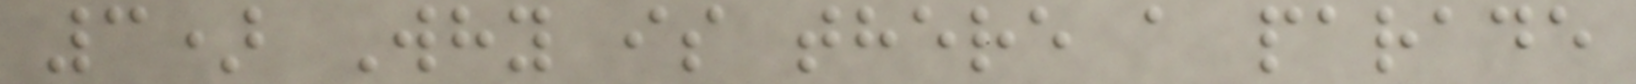3) Why is there a parade
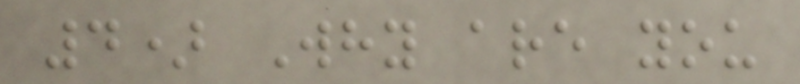4) Why are you
